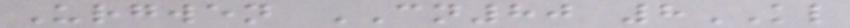Urgwen CN80 8KL
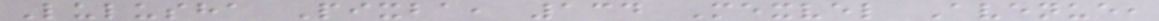Lulusha Pixba, 134 Mexvel Avenue,
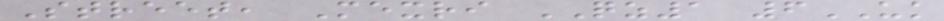Street, Mexri QZ1 6UK
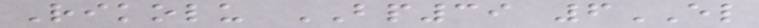Rikolu BP39 6EL
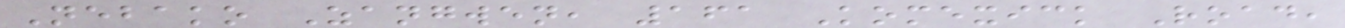Nebako Zangwen, 161 Komexick Road,
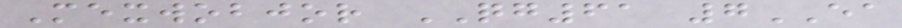Mexwobjor QG61 7EA
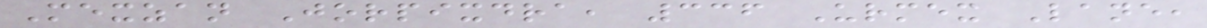Mexzan Jorpixdra, 336 Urmex Lane,
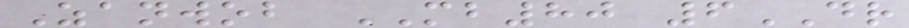Zanwob MB80 6DR
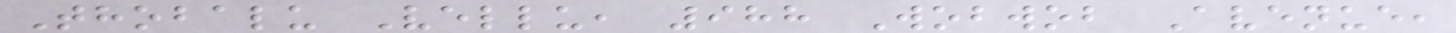Thobalu Vellu, 988 Wobwob Avenue,
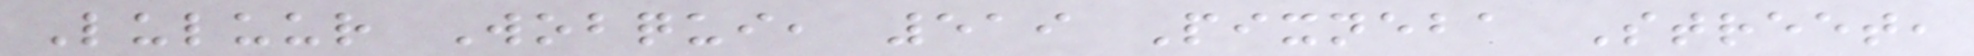Luluur Wobqui, 519 Pixneba Street,
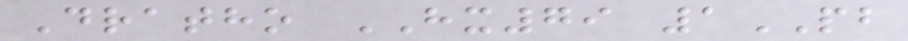Dratho HX79 1PB
